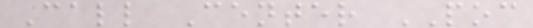Call Center POC
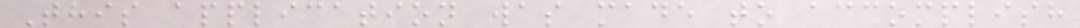This application was made to accomplish
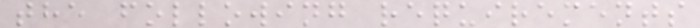the following requirements
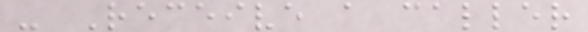- Receive a caller
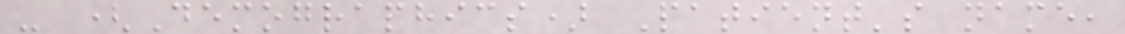- (Demographics) Patient's name,
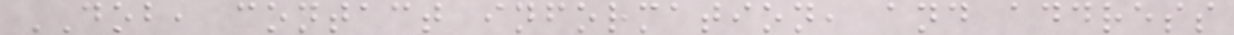DOB, contact information, and address
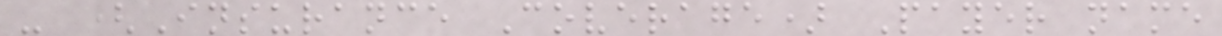- (Insurance Coverage) Payer name
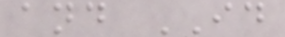and ID
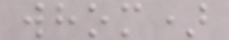whom)
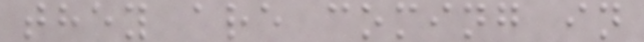they are coming in
